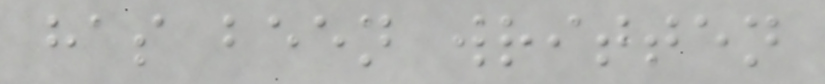has been written
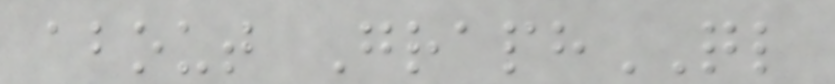about GraphQL
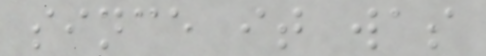since it was
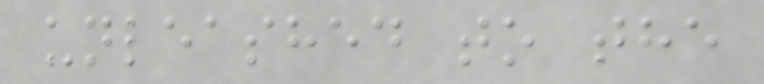unleashed to the
